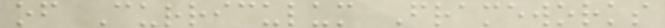of Curriculum Frameworks
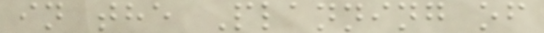in the Planning of
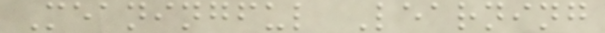Meaningful Learning
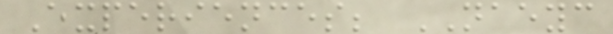Experiences; NAEYC
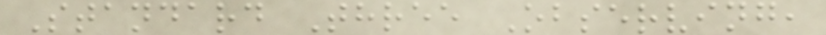Standard Three Observing,
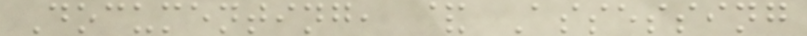Documenting, & Assessing
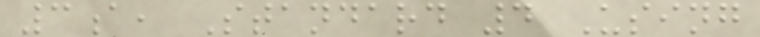3a, Standard 4 Using
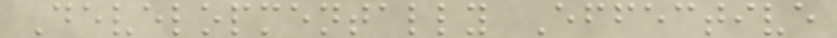Developmentally Effective
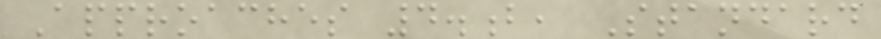Approaches 4.b, Standard
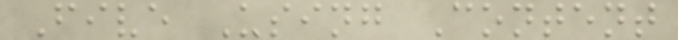Five Using Content
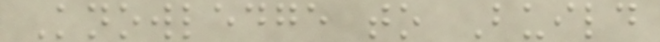Knowledge to Build
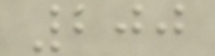200
